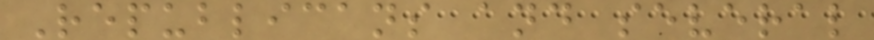Republicans and several
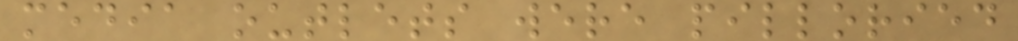media outlets were pilloried
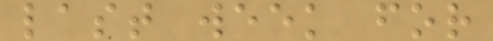last week for
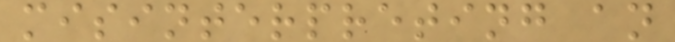misinterpreting an
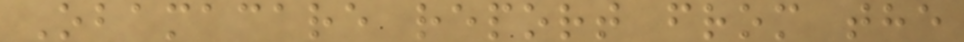Obamacare report from the
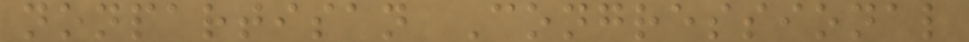nonpartisan Congressional
